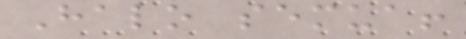Halo semua!
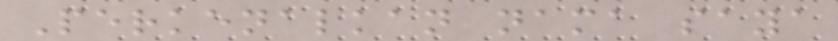Perkenalkan nama saya
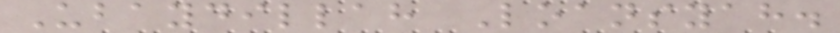Ubaydillah Loansyah.
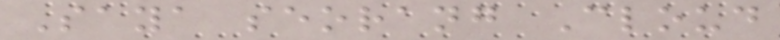Saya seorang Cloud
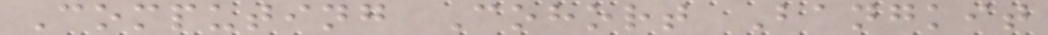Computing Cohort Bangkit
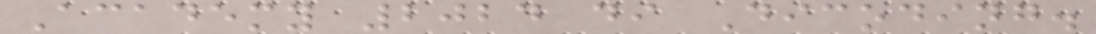Academy 2024 di Dicoding.
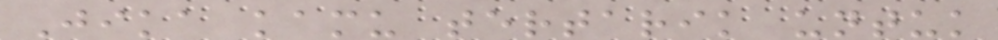Jika kamu tertarik untuk
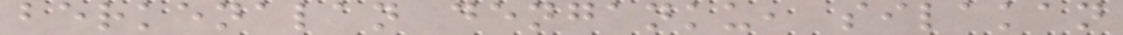berkenalan denganku, silakan
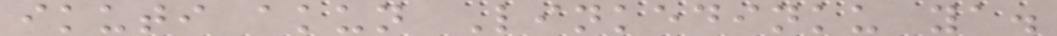ikuti akun Linkedinku ya.
